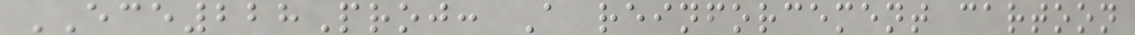ECE228Proj: A reinforcement cartoon
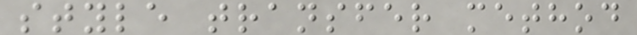style transfer method
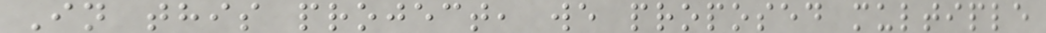In this project, we proposed multiple
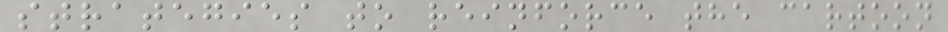strategies to reinforce the cartoon
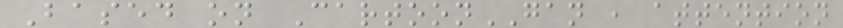Based on CartoonGAN , attention
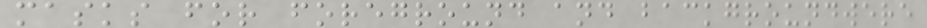masks for foreground and backgroundwere
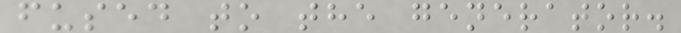fused to the generator.
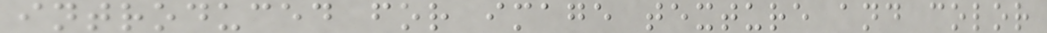introduced for image texture and color
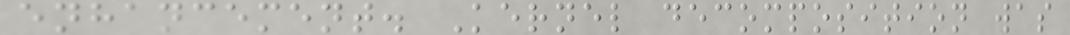enhancement. Kernel decomposition was
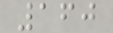160
